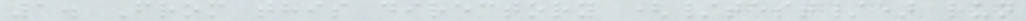1. From this directory (/test/) run
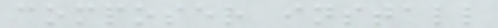composer install
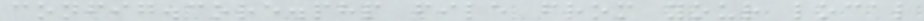config.core.php file from your local
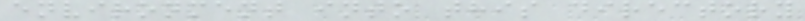environment into this directory
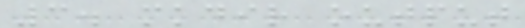3. mkdir output
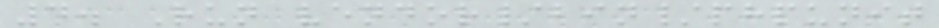4. Run vendor/bin/phpunit
